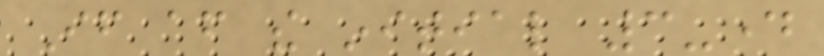If after the initial 3-day
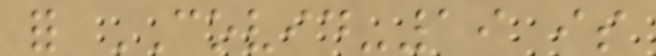for COVID-19 is
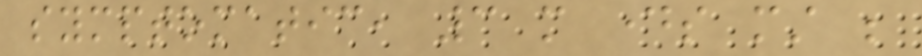symptomatic, 3 more days must be
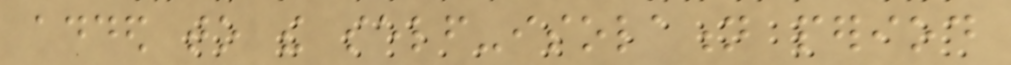added to the self-isolation period
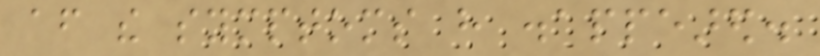after the symptoms have disappeared.
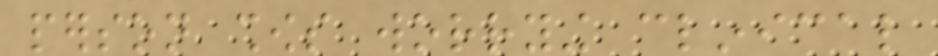person shows worrying clinical
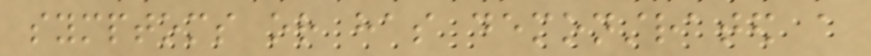symptoms or has demonstrated a
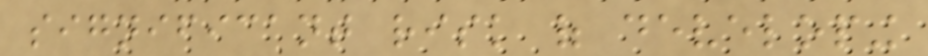significant risk of developing
